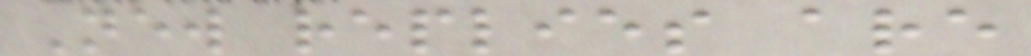New replies are
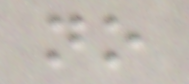no
